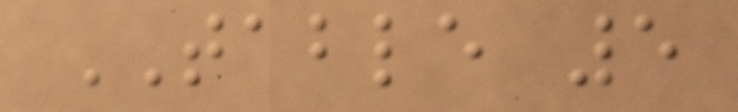TABLE 5
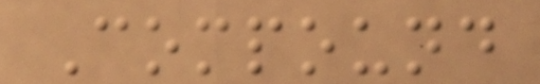Compound
